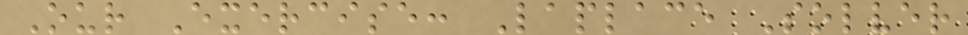Our Exercise: Laplace Solver
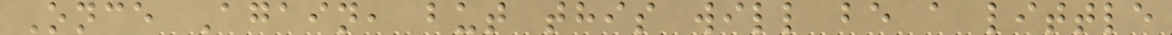Once Again, but this will be a little
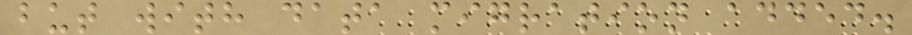but with data migration added.
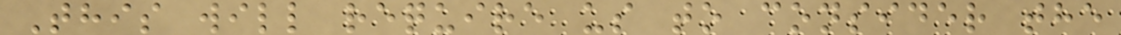This will require us to consider the
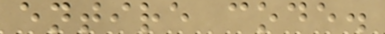entire code.
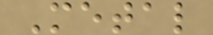Metal
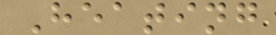Heating
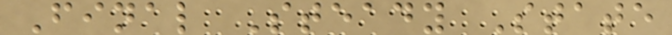Final Steady State
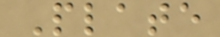Plate
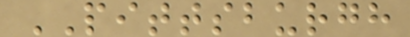PITTSBURGH
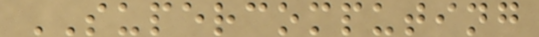SUPERCOMPUTING
